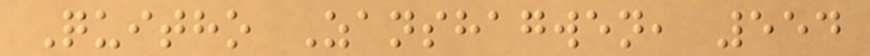Quitho Zanshagwen, 554
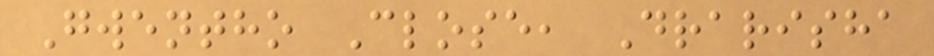Gwentho Close, Drarisha
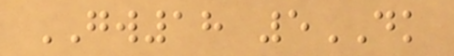GW18 5DK
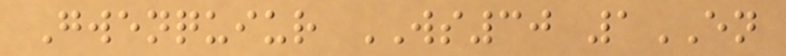Gwenquiur WS30 1EN
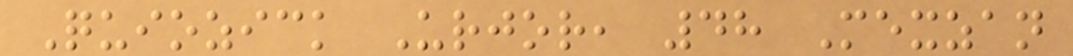Quiozick Urjor, 48 Mexzan
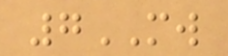7MW
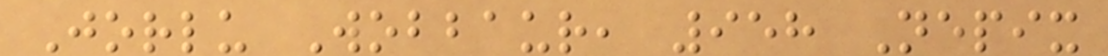Jorlu Wobbaur, 958 Nepix
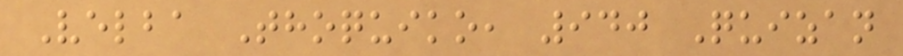Velba Thoquiko, 940 Quizan
